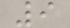9
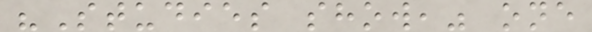"Studies show," one
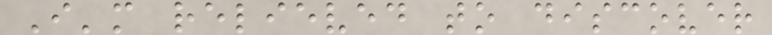I'm relieved to discover
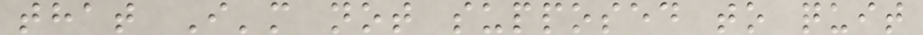that I'm not supposed to quit
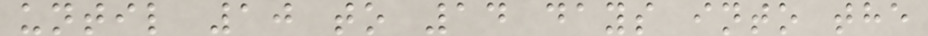until 10 to 14 days into the
